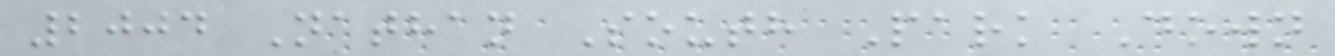2004 Nathan South Park Down
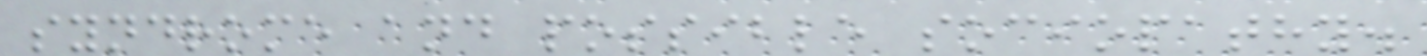syndrome and possible sociopathy.
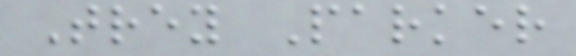Trey Parker
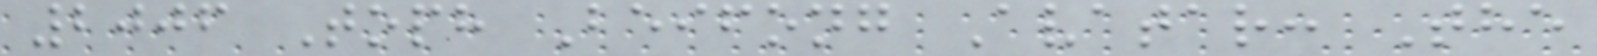2006 Toph Beifong Avatar: The
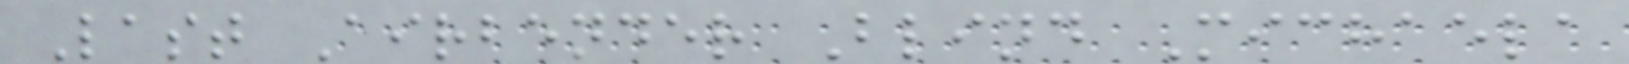Last Airbender Blind Michaela
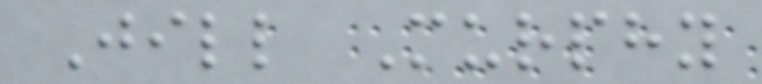Jill Murphy
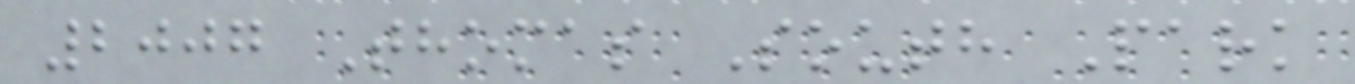2007 Thomas South Park
